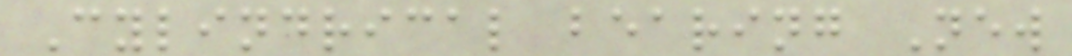Cylindrical bearing New
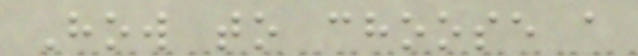How to choose a
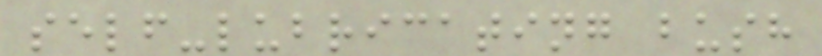self-lubricating bush
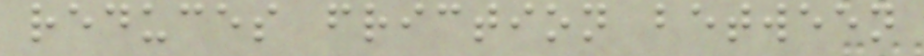reduces friction between
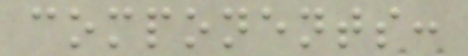components:
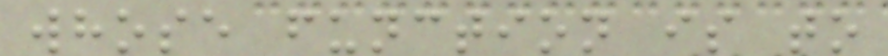whose function is to
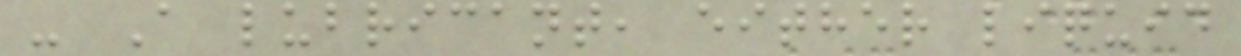- A lubricant, either liquid
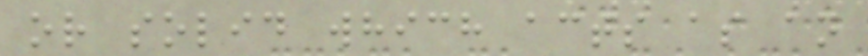or solid which acts as an
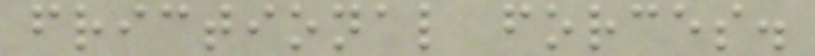frictional forces.
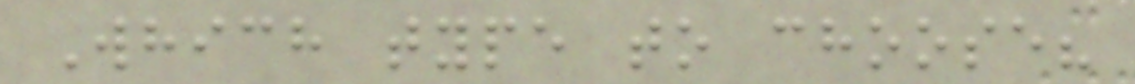Which type to choose?
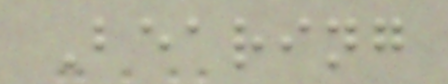Bearing
